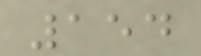154
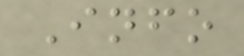Info
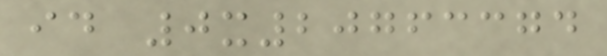id 0x20763374
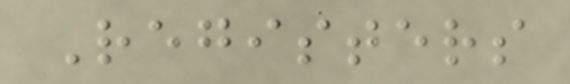Registers
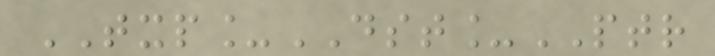TXP_DST_PTR
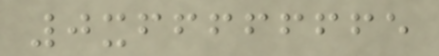0xfffffffe
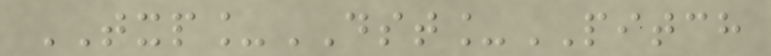TXP_DST_PITCH
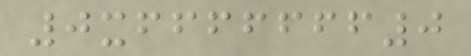0xfffffff0
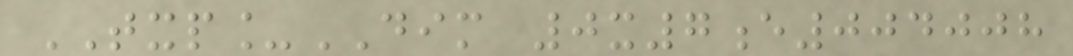TXP_DIM 0x7e004008
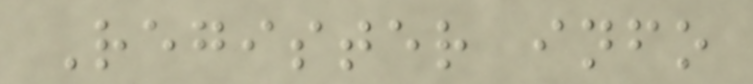Register info
